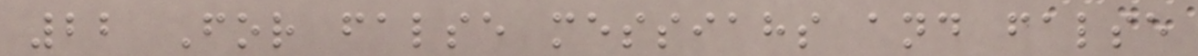22 For false messiahs and false
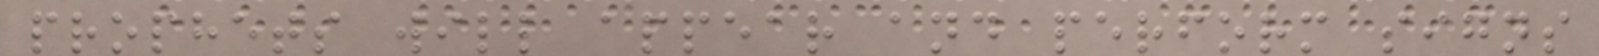prophets will appear and perform signs
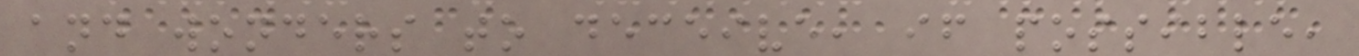and wonders to deceive, if possible,
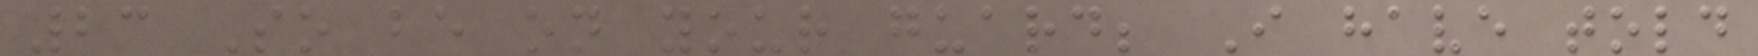23 So be on your guard; I have told
